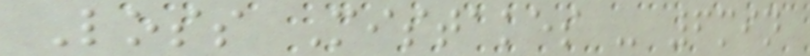Loss Mistakes - 6min
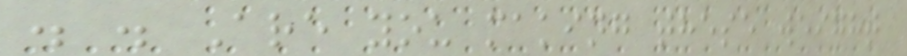. . Are you making these weight
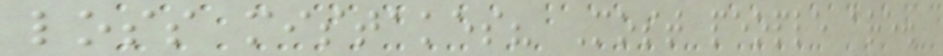loss mistakes? Most people are.
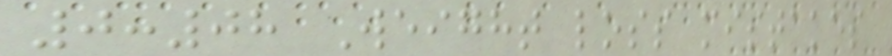0:08 Weight loss mistakes
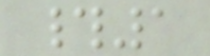#1
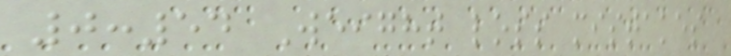0:54 Weight loss mistakes
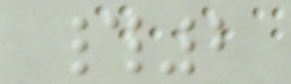#2
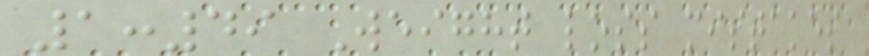1:49 Weight loss mistakes
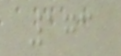173
